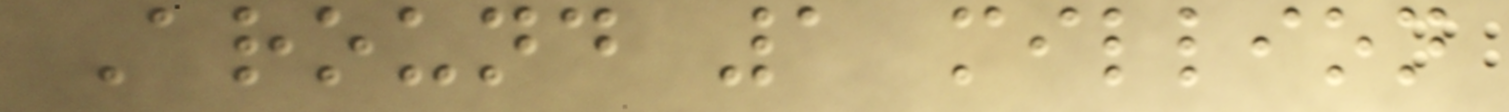Around 1 million
